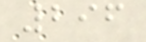296
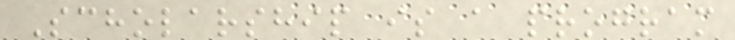Scholarship is a program
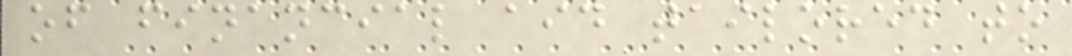of financial aid tailored to
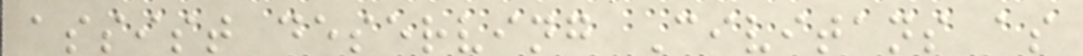assist deserving Civitans as
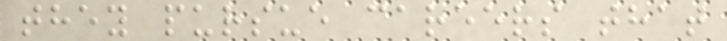they pursue careers that
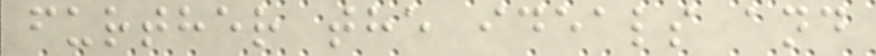further the ideals and
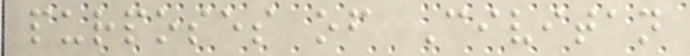purposes of Civitan
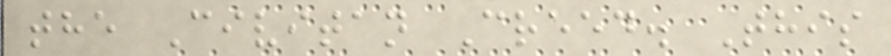the Civitan Creed. This
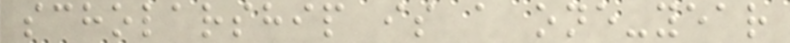scholarship is a one-year
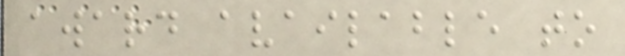award available to
